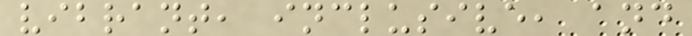vibrant, inclusive, and
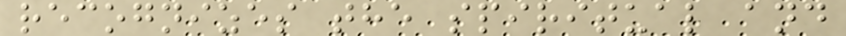recognizes the spiritual and
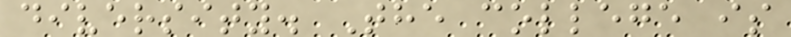diversity. The college is
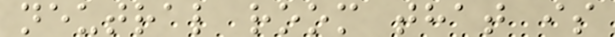neutral room that is
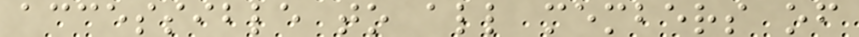accessible to all members of
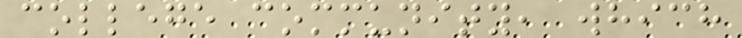college community, which
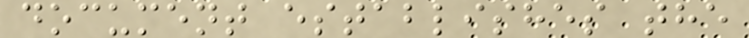document establishes the
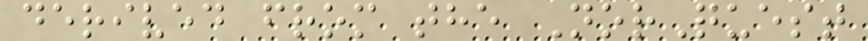derived from the NorQuest
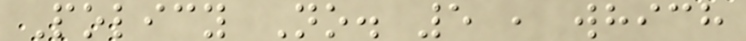Policy No. 5 , which
